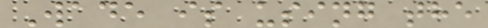Wade is using the
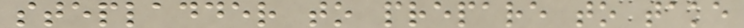stepladder to prepare to take
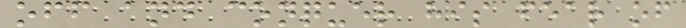off and conquer his fear of
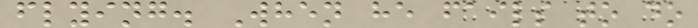flying. When he fails to do
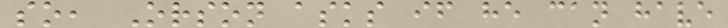so, Orson asks if he can have
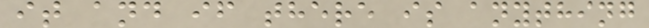it and if there is anything
